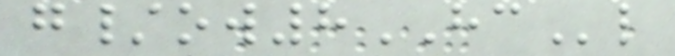g/ow8HCl
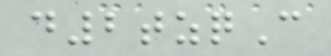d2tzqC
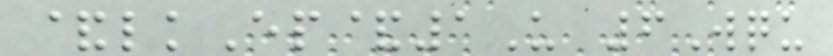&lkEp&1U 6Wqu
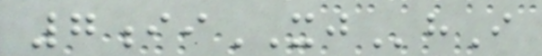7iiXJhI
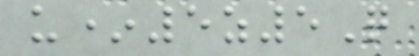u*5z5Q
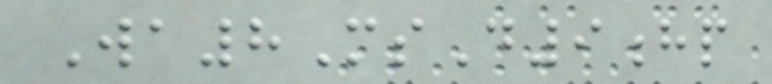Wa8MsD9hp
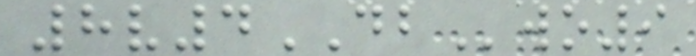8v4DBwo9
